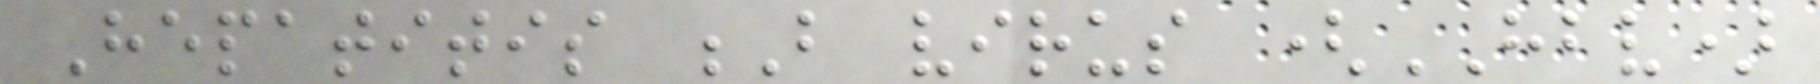Hepatitis B virus (HBV)
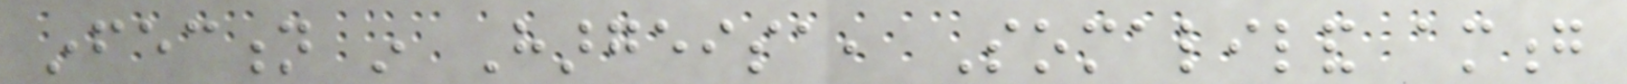infection in Hargeisa, Somaliland among
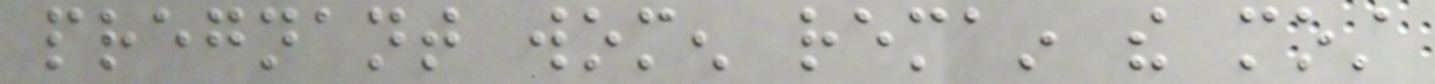pregnant women remain the most
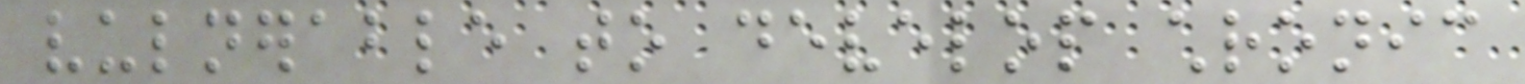vulnerable to develop chronic
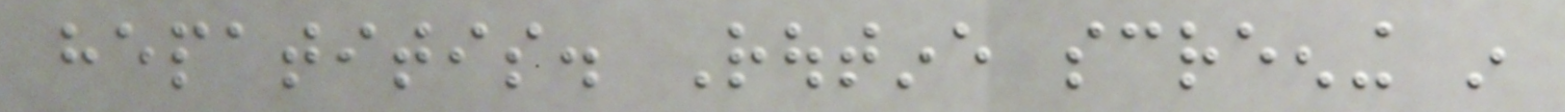hepatitis. Routine screening in
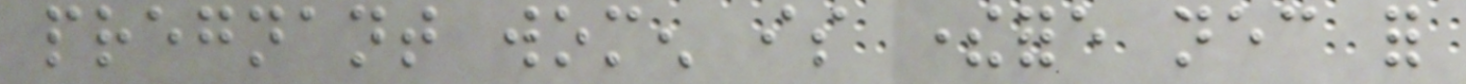pregnant women is therefore necessary for
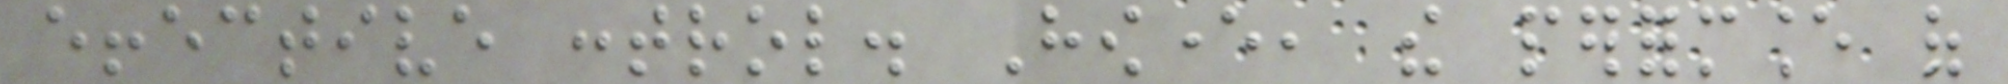effective control. However, the performance of
